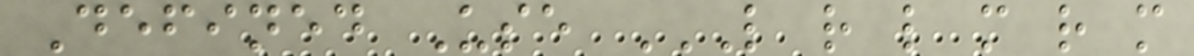Defined Use L R L M R M
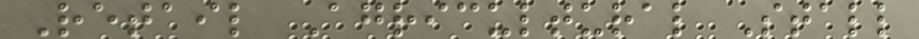Retail Agricultural Stall
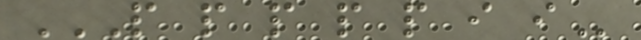P P P P P I I
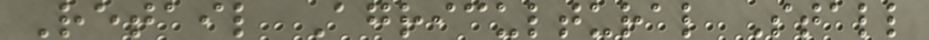Retail Agricultural Stall
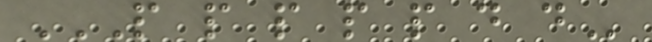P P P P P D D
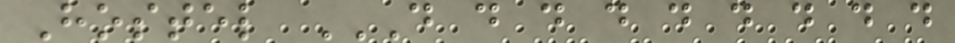Hostel D D D D D D D D D
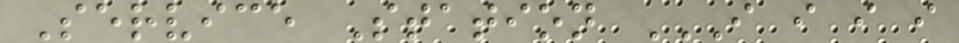Service Station I I I I
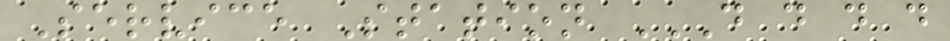Service Station D D D D
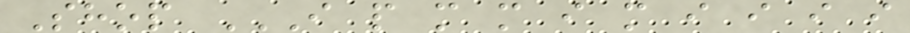Shop I P M M I M I I I I
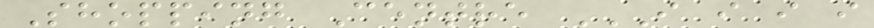Shopping Centre I I I I
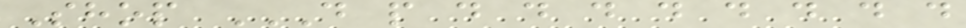Shop D P D D D D D D D D
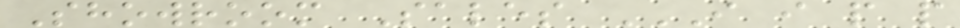Showroom Sales I I P P
